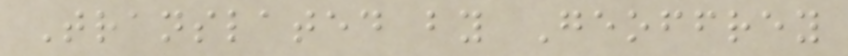Translated by Geoffrey
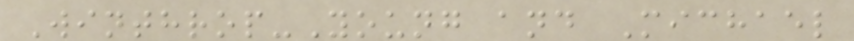Winthrop-Young and Michael
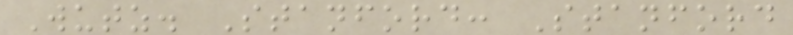Wutz. Stanford: Stanford
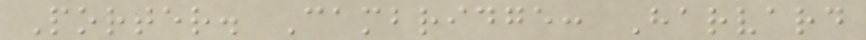Porter. Cambridge: Harvard
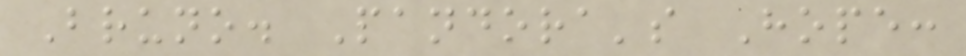Bruno. Pandora's Hope:
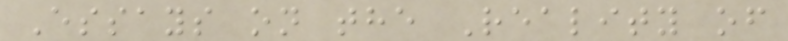Essays on the Reality of
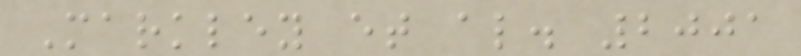Markley et al. 2001
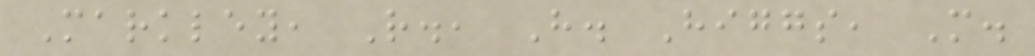Markley, R., H. Higgs, M.
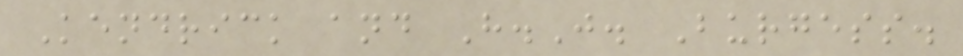Kendrick and H.J. Burgess.
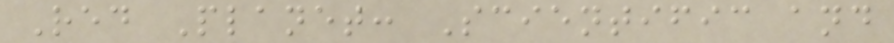Red Planet: Scientific and
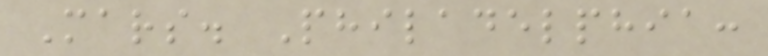Mars. Philadelphia:
